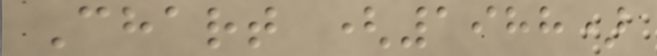Chart (1988)
